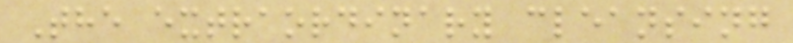The extraordinary cleansing
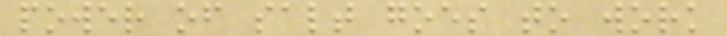power of salt goes to work
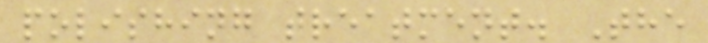polishing treatment. The
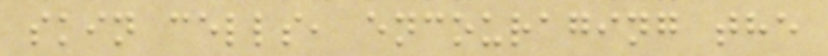skin cells, encouraging the
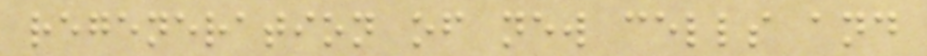regeneration of new cells and
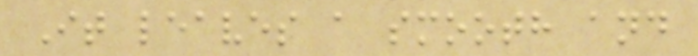It leaves a smooth and
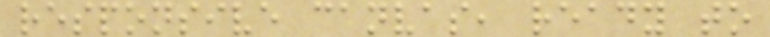responsive canvas, ready to
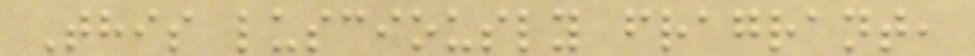This lusciously fragrant,
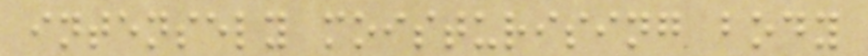intensely moisturising body
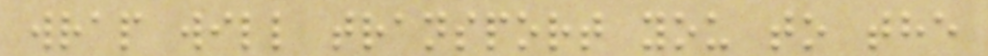wrap will transport you to the
